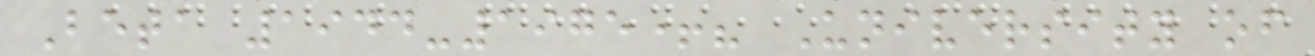Beta 1944-1975+? University of
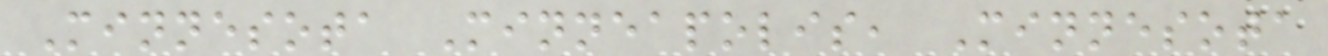Minnesota Minneapolis, Minnesota
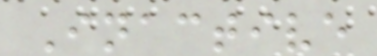Inactive
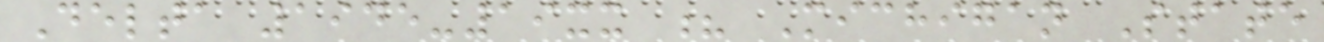Delta 1945-19xx ? Michigan State
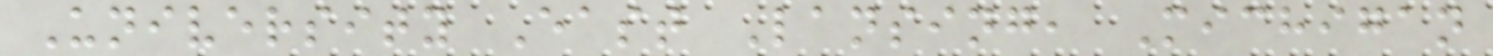University East Lansing, Michigan
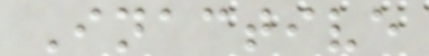Inactive
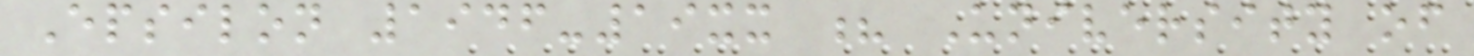Epsilon 1946-19xx ? University of
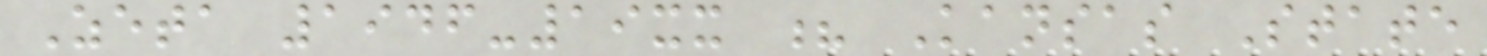Zeta 1946-19xx ? Kansas State
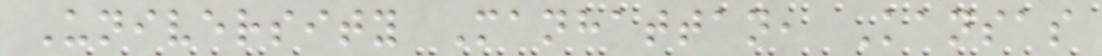University Manhattan, Kansas
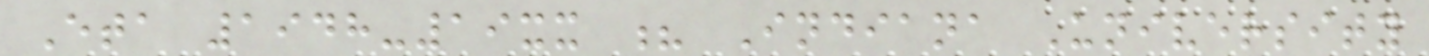Eta 1948-19xx ? Indiana University
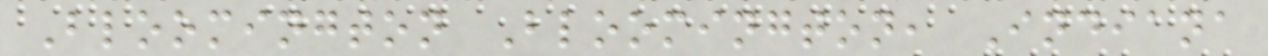Bloomington Bloomington, Indiana
